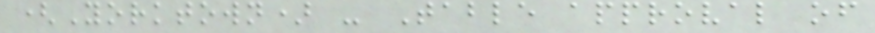(Yorktown) - Table approval of
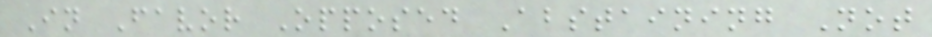In Favor Opposed Abstaining Not
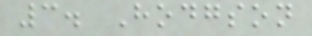3. Hodgson
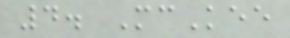4. McKee
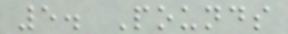5. Pounds
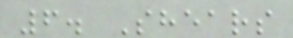6. Shears
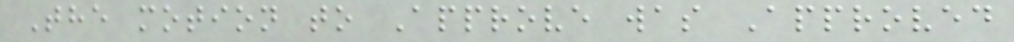The motion to Approve was Approved
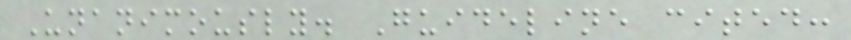Unanimously. Guideline cited:
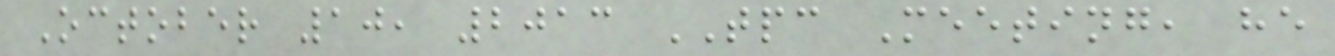October 10, 2013 TPC Meeting, he
